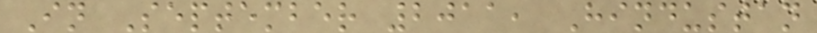In September 2011, Hindustan
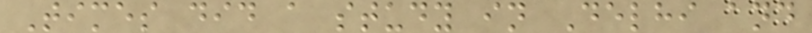Times did a study in Delhi and
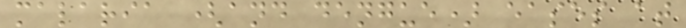malaria (and dengue) eases at
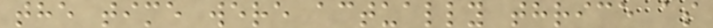the time were actually thrice as
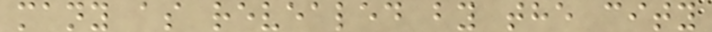many as revealed by the city
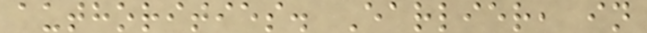authorities. Earlier, in
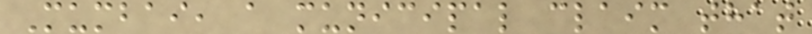Mumbai, a municipal claim that
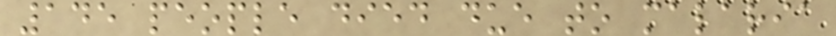145 people died due to malaria
